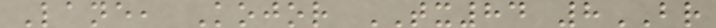Lane, Kojor TX84 8BR
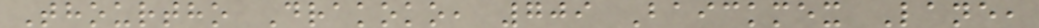Thourtho Drakoko, 709 Baickmex Lane,
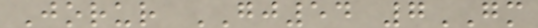Jorur GJ54 7GM
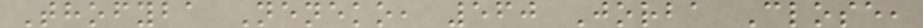Thofyba Neneko, 560 Jorba Close,
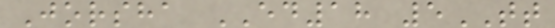Jorsha ED18 5TT
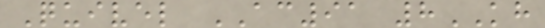Quivel AC91 8KH
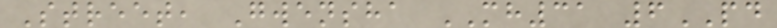Street, Gwensha MH31 6PD
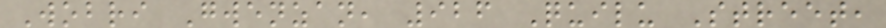Wobri Gwenzan, 926 Quilu Street,
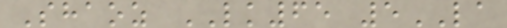Shaoz LK65 5LA
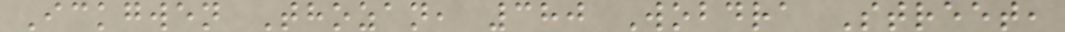Ickgwen Thozan, 380 Wobdra Street,
